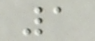1
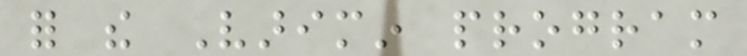for the Varimin program
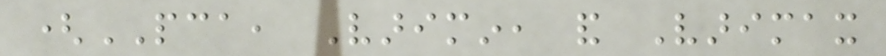(PCA, Varimin, and Varimax
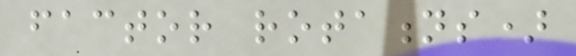factor rotations)
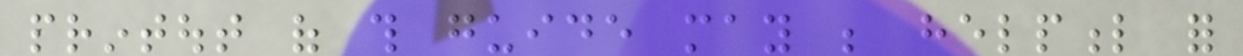printout of this guide may be helpful for
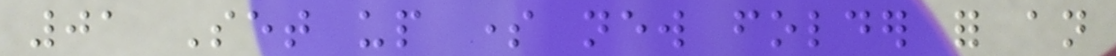01 Set up some new folder for an
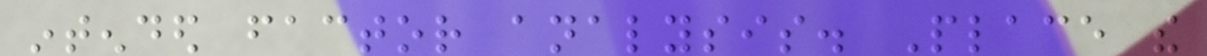intended factor analysis. Place the
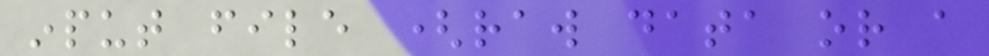input file (raw data or a
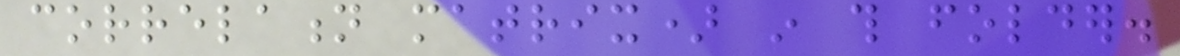correlation matrix) in this folder.
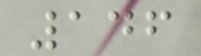146
